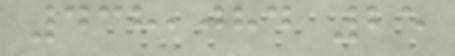438,084 25
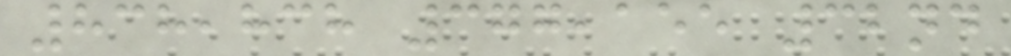838,838 377,155 32nd
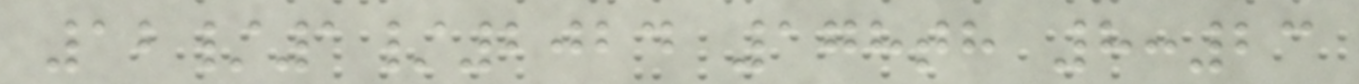12/1/2024 178th 8:23
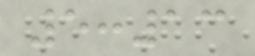5:13
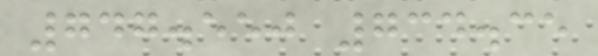747.550 734.35
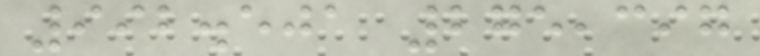992.501 275,397
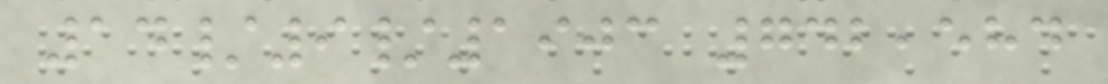14/9/1903 742,584
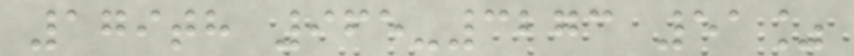179th 965-3273 51%
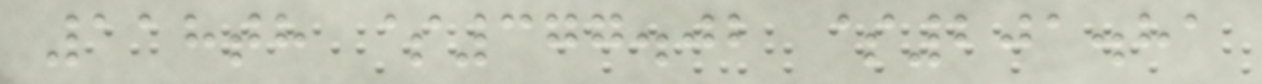118th $377.02 $201.81
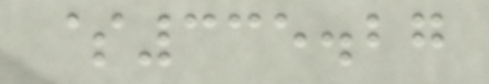$335.27
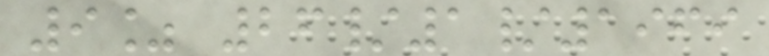9% 26/1/1969
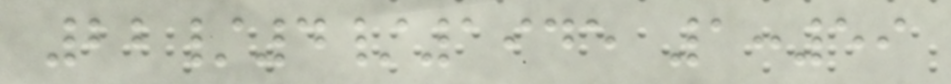22/4/1945 1:59
